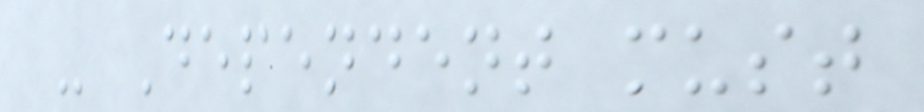- Dependent must
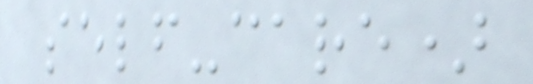self-care)
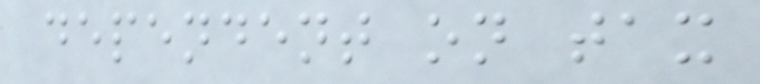dependent on tax
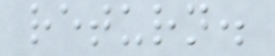return.
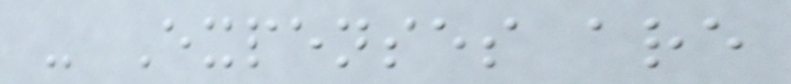- Expenses are
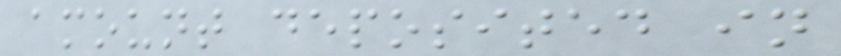amount deposited in
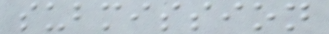submission
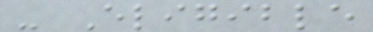- Eligible
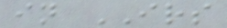in IRS
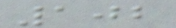102
